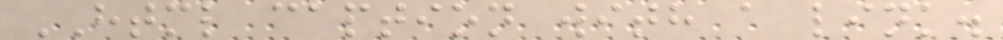HTML caption with a link.
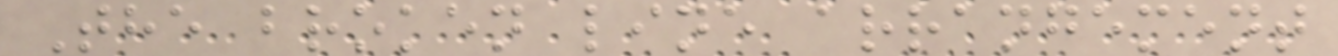The broken line arrangement
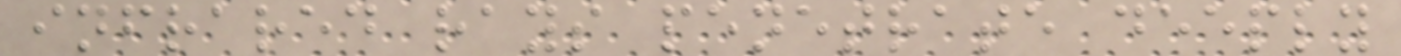infrared rays penetrate deeply
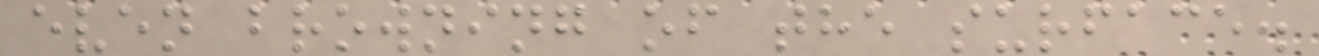even browning of the surface.
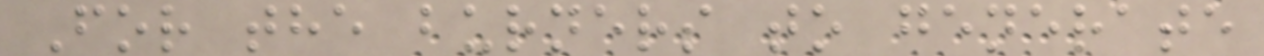For the burners to generate
